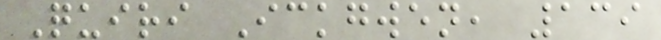Quiri Ickgwen, 139
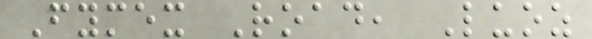Fymex Road, Luoz
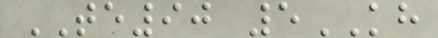TE90 5KH
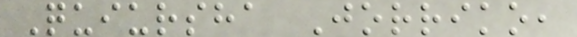Quiursha Jorriko,
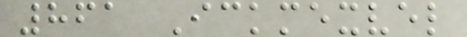861 Ickmexvel
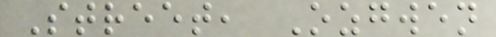Street, Ozgwen
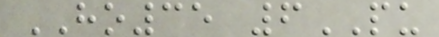HO35 6PU
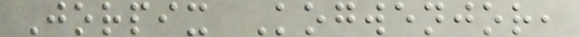Jorpix Kogwenjor,
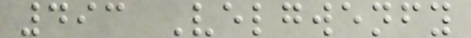493 Velgwenfy
